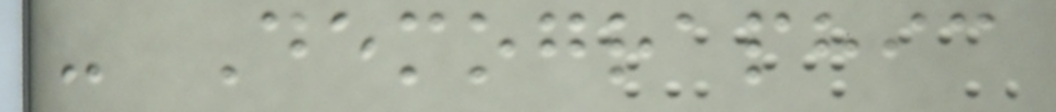- Demographic
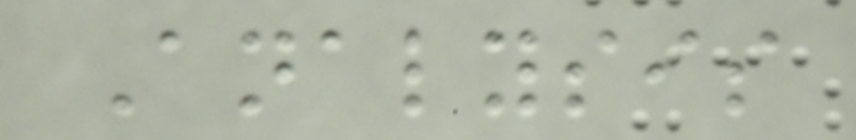Analysis
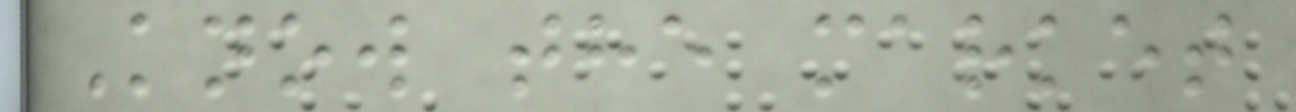Know the market
